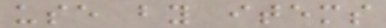use by items
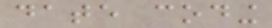date coding
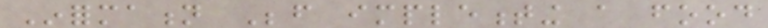Information Before implementing a food
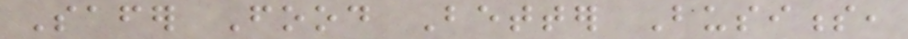Safer Food Better Business,
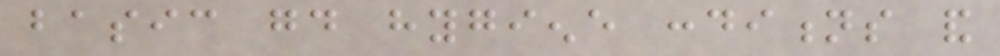basic good hygiene conditions and
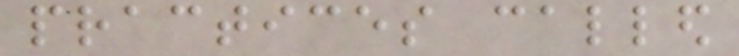practices called
